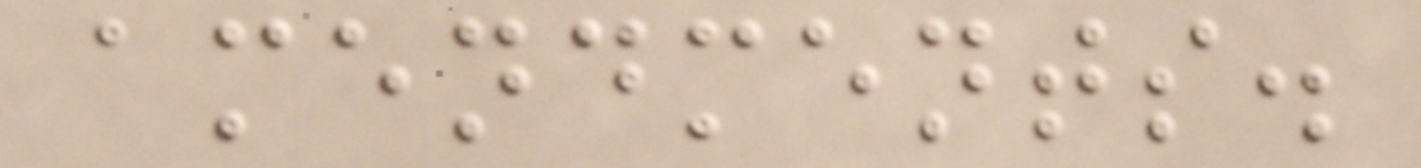amendments.
